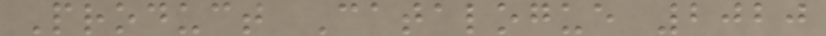Product Catalogue 2020
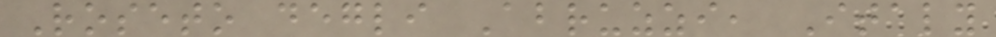Roseto degli Abruzzi, Italy
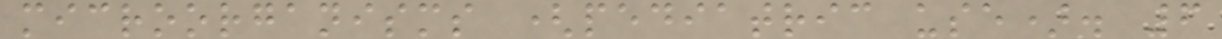microorganisms (pediatric use). 6
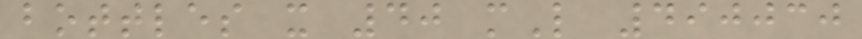bottles x 40 mL 490030
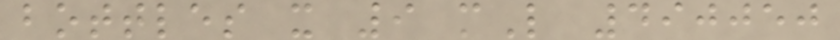bottles x 9 mL 490050
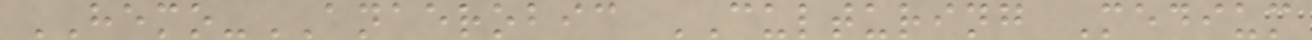HEMO-ANAEROBIC CULTURING Medium
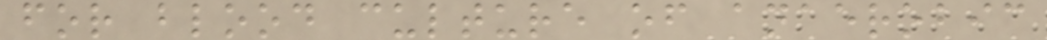for blood culture of anaerobic
